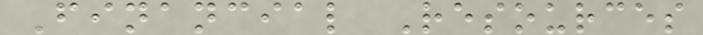Financial Resources
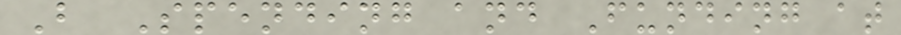B Spending and Funding at
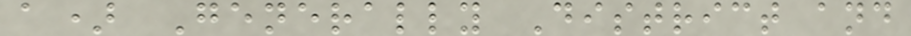a) Generally District and
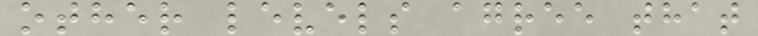other levels agree that
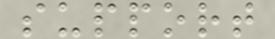support
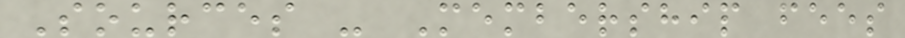Sources - Membership fees
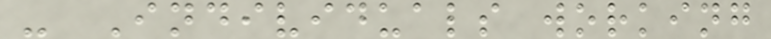- Individuals working
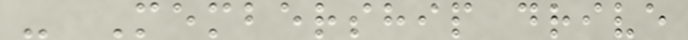- Membership drive
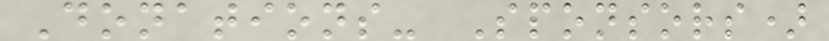Donations- Sponsors)
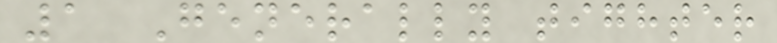1 Generally tighter
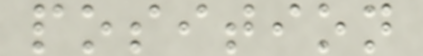position
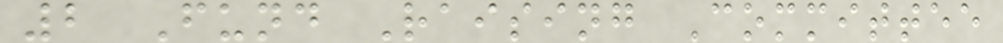2 Fund Raising Committee
